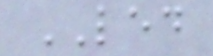LED
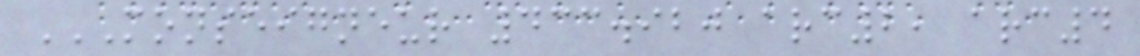MONSEIGNEUR 433.920 ARC2, ARC4
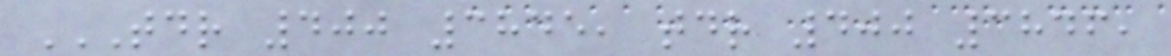TDR 400 3845, TDR 400 3846,
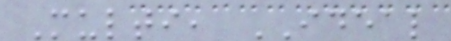Multi, IDEAL
